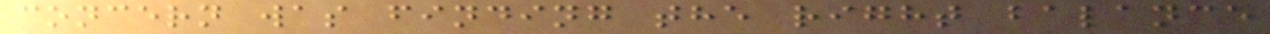concern was finding the right balance
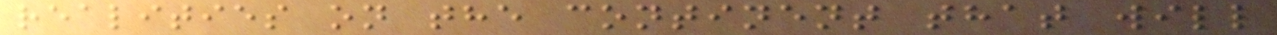realities on the continent that will
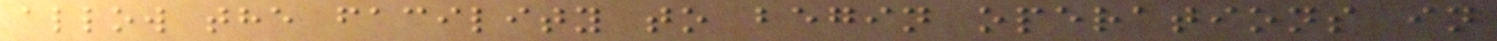allow the facility to begin operations in
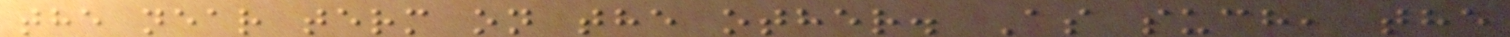the near term on the other. As such, the
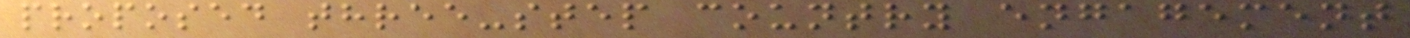proposed three-step country engagement
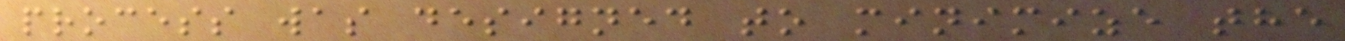process was designed to minimize the
